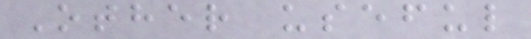Other useful
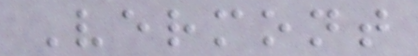Vermont
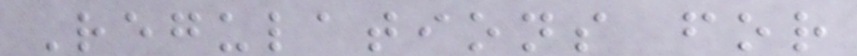Regulations for
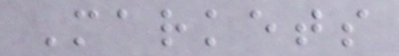Markets
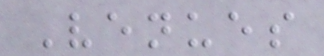Venues
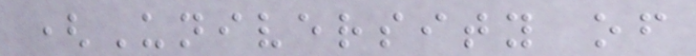(University of
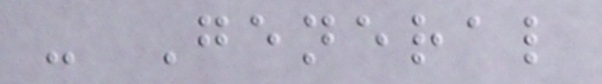- General
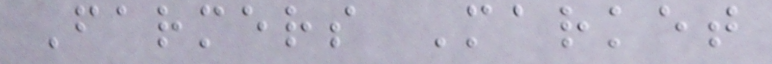Farmers Market
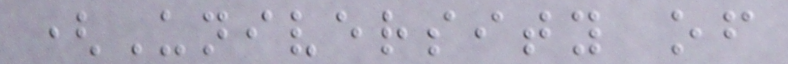(University of
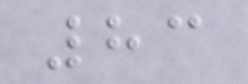83
